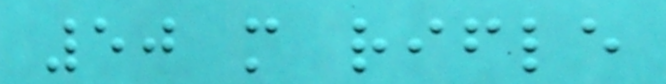50 m rifle
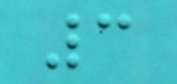3
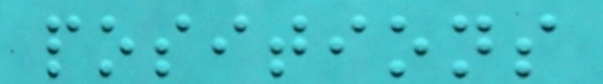positions
